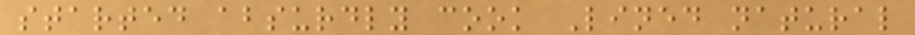started absurdly cook Lined natural
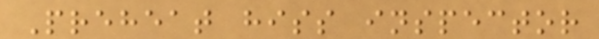Preheat hiss inspector
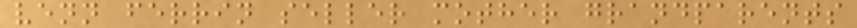venn ferrin seller mother grandparents
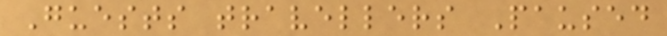Guests travellers Paused
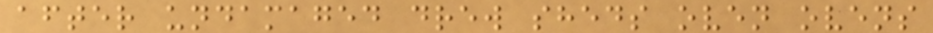after undamaged drew sheds oven ovens
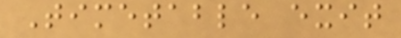Timetable exit
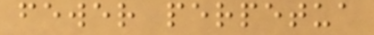fewer perpetua
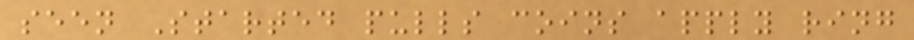seen Started pulls coins apply ring
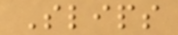Slips
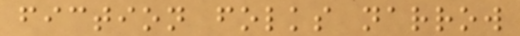fiction folks narrow
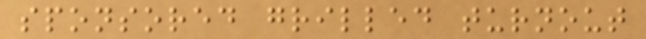sponsored grilled turnout
